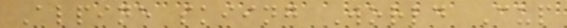Alpine skiing World Cup
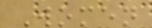Women
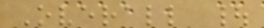Overall |
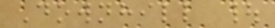Downhill |
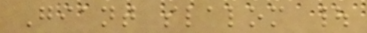Giant slalom |
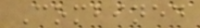Combined
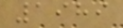1989
